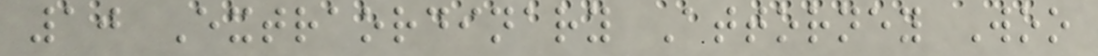10 Extraordinary Attorney Woo
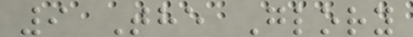9 The Glory
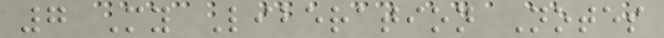7 My Liberation Notes
